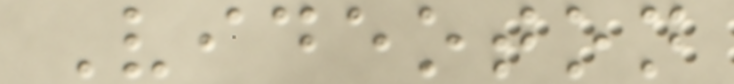Videoton
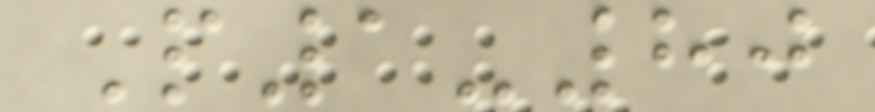P1-80
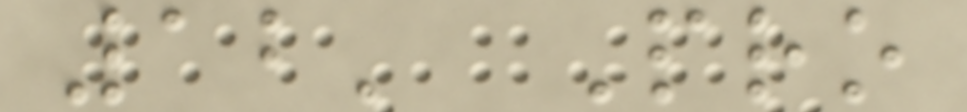12' Pro
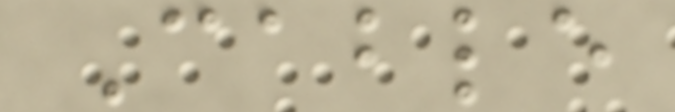Cable
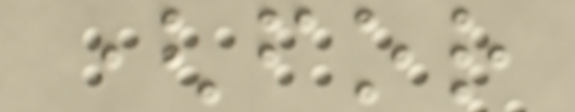(for
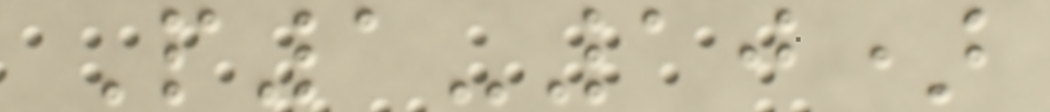P1-10)
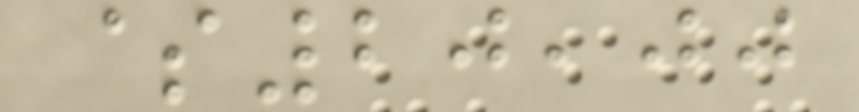$20,00
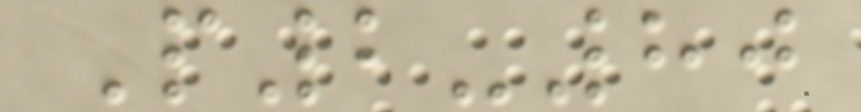P2-80
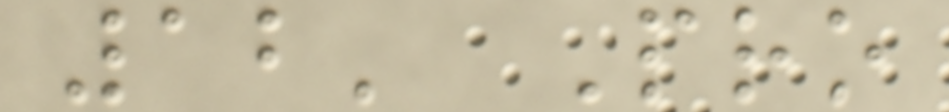12' Pro
